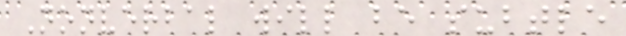Nonverbal will be subtle
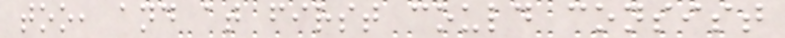too, and at first could consist
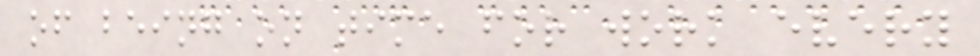of being on time for work every
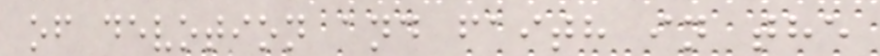of devotion and faith in the
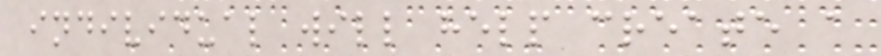individual will help create a
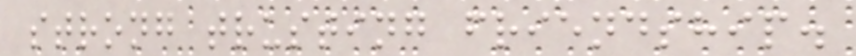strong trusting friendship.
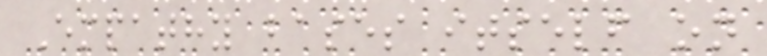Empathy bases itself on
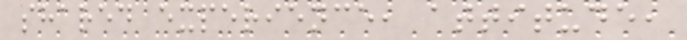shared experience, attitude,
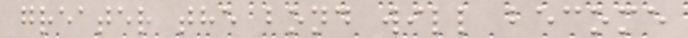greater the bond will become
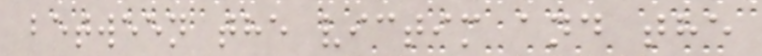between the victim and the
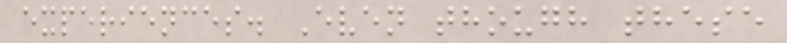experiences. Even though these
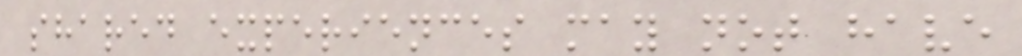shared experiences may not have
